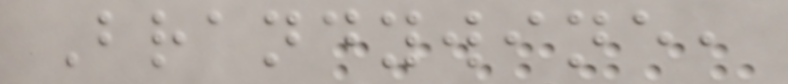Brandywine,
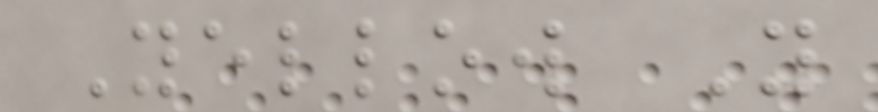Yellow Y
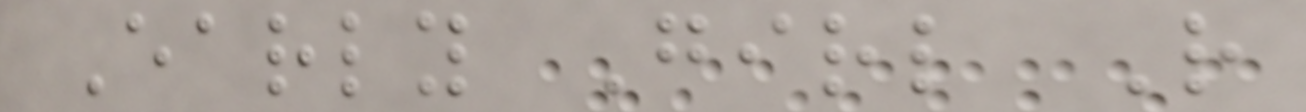Early Girl R
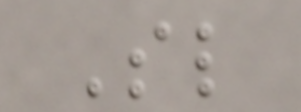Sl
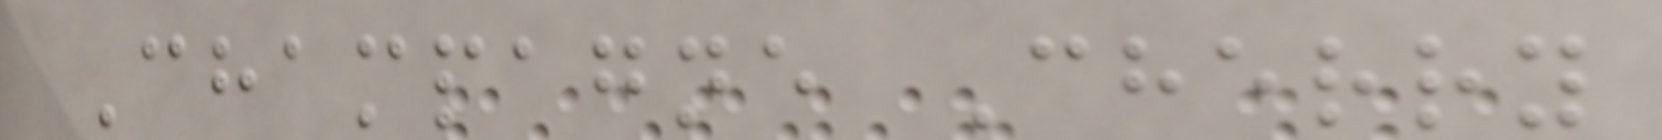Champagne Cherry
